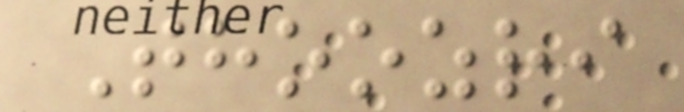Thoozri
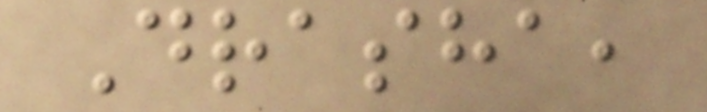Drasha,
